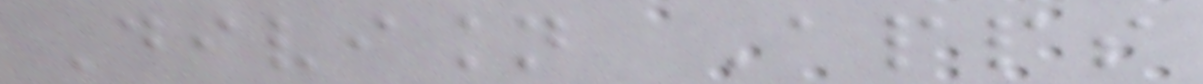Division Apps
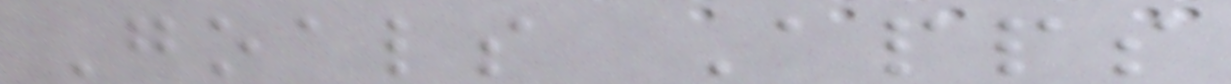Goals Apps
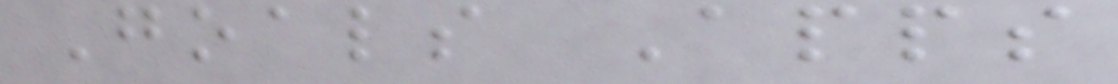Goals Apps
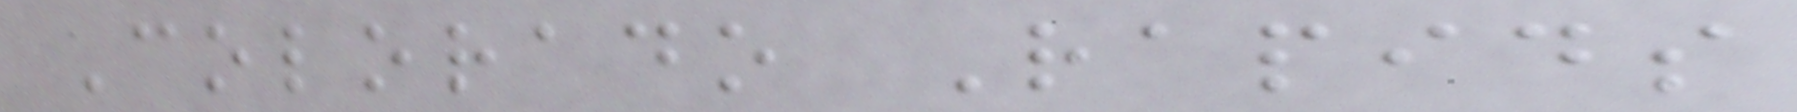Colorado Rapids
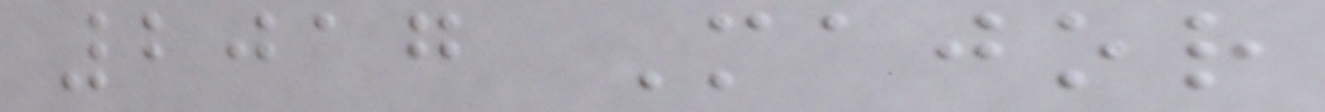2017 Major
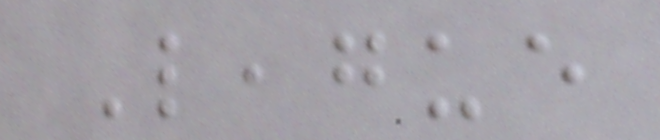League
